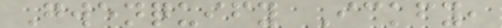Gwenquify Ickfy,
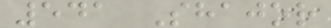541 Shajor
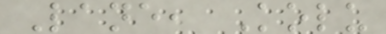Lane, Kolu
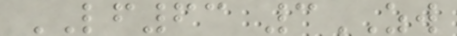LF63 3ZW
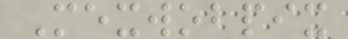Mexwobpix
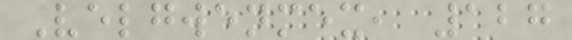Velgwenmex, 127
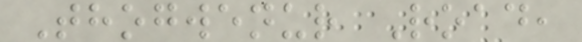Thogwenur Road,
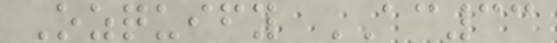Ozquify AC33
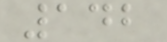142
